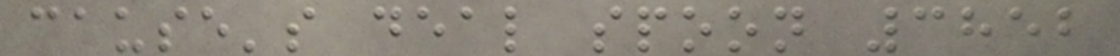cause's deal spoon 3852
